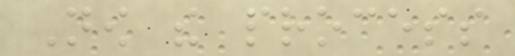Now the process
